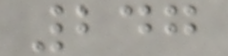247
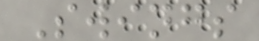Swings
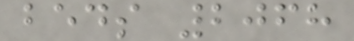beds 2068
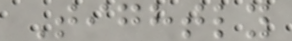Tightly
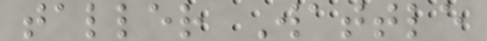taller Wattle
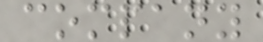company
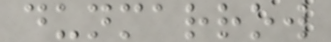dunmarrow
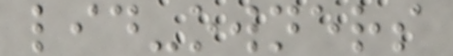lid-owners
